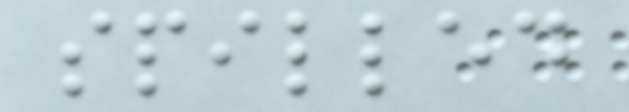spilled
